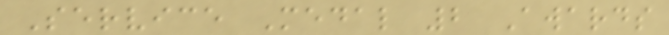Service Medal 2 Awards
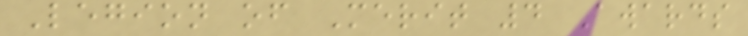Legion of Merit 4 Awards
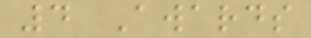4 Awards
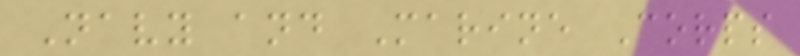Navy and Marine Corps
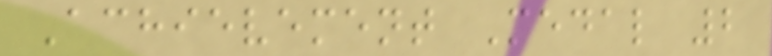Achievement Medal 2
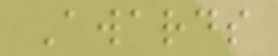Awards
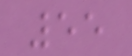55
